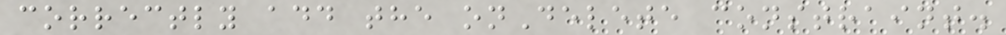correctly add the onDelete constraint.
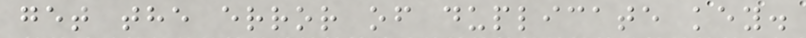get the error of duplicate key.
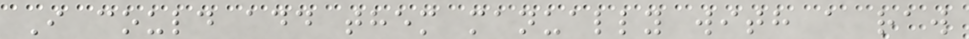I could add them manually with a raw
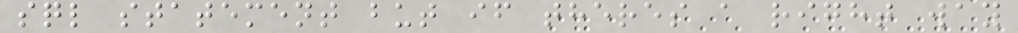sql statement but if theres a right way
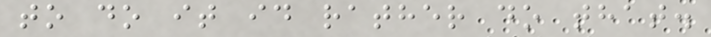to do it id rather do that.
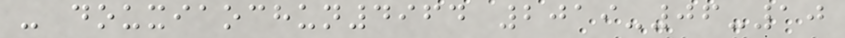- douxiaochun4964 2019-06-10
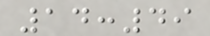14:49
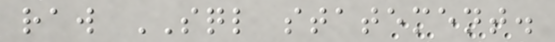raw SQL statement.
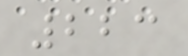223
